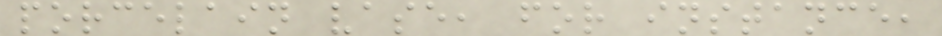porcelain vase, for instance,
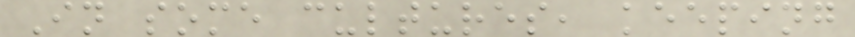In some cultures, keeping
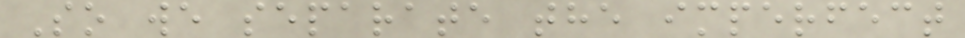So we separate the imperfect
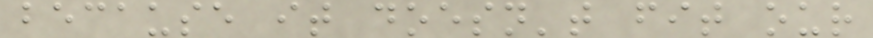because it doesn't fit our
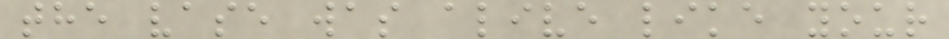the vase was alive like your
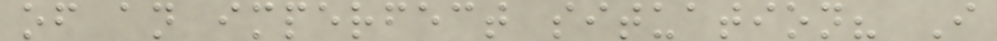of an imperfect situation? I
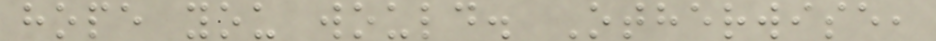hope you would. Otherwise,
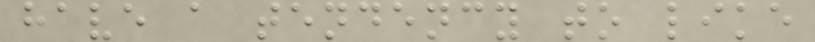have a tendency to like
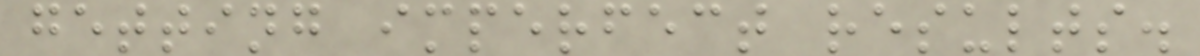getting imperfect results.
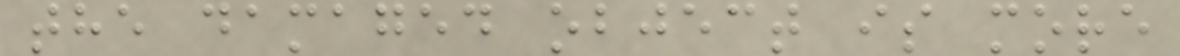the damaged object is more
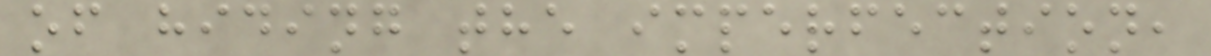of hiding the imperfection,
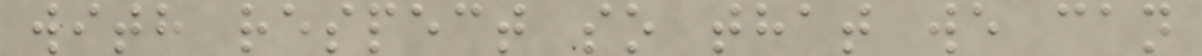with respect so that we can
